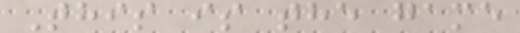This is the game
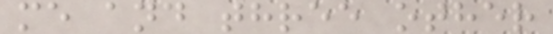me and three other
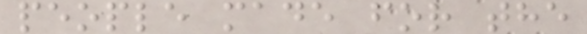people made for the
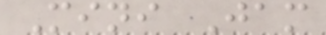Mini Jam
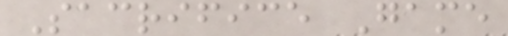Sacrifice Game
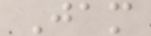Jam
